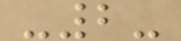-2-
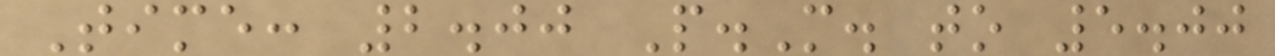Time: 2.00 P.M. to 5.00
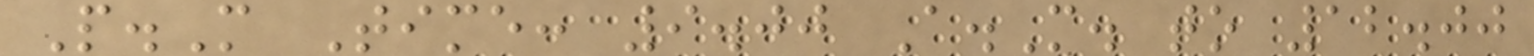P.M Time: 9.00 A.M. to 12.00
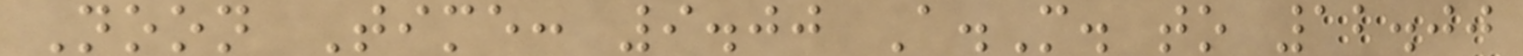Noon Time: 9.00 A.M. to 12.00
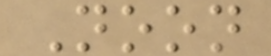Noon
